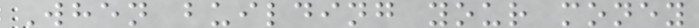When building your money
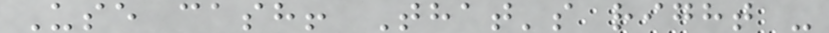Use cash! That's right -
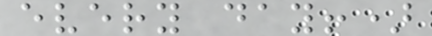every day!)
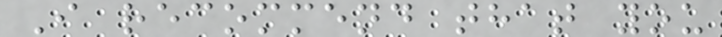I recommend that you
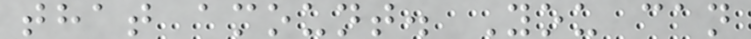that amount. You can
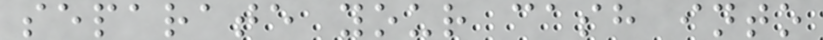separate your cash into
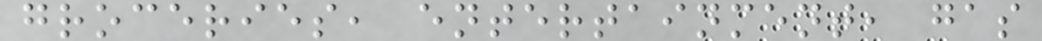groceries, entertainment, gas
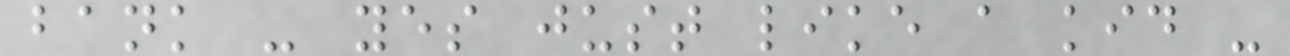bank - yes just like a kid -
